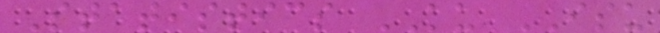Statistics KU ISU
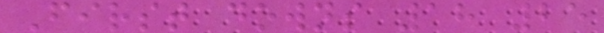First downs 18 25
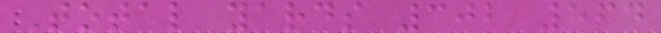Total yards 302 564
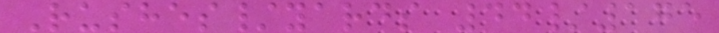Rushes/yards 44/175
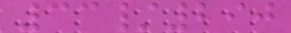33/290
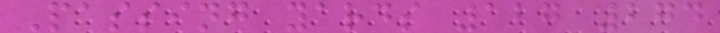Passing yards 127 274
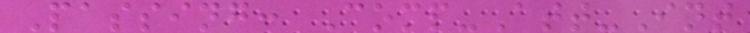Passing: Comp-Att-Int
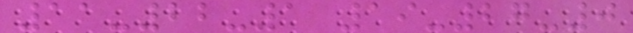11-22-1 19-27-0
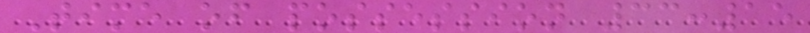Time of possession 33:15
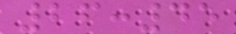26:45
